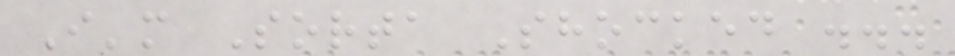I'm Sorta Shocked ...
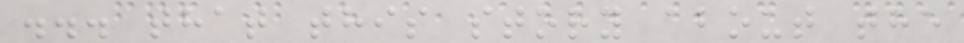... that this story about the
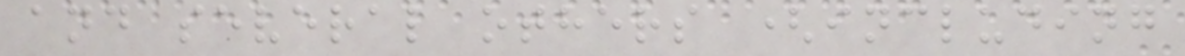and several others (including
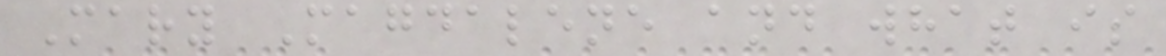Mary Magdalene and what is
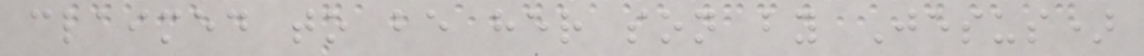claimed to be her son by Jesus)
